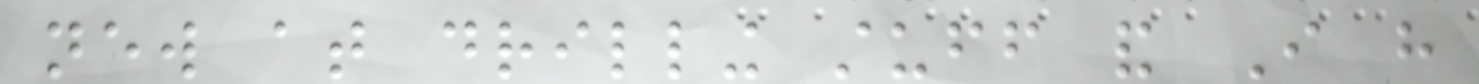new at drilling stuff and I have
